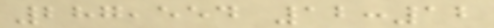287,554 12:12
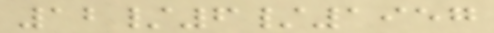12/6/1957
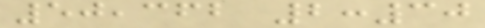50,362 2:30
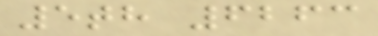5th 6263
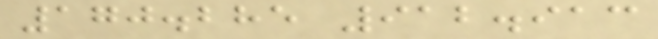170.285 912.913
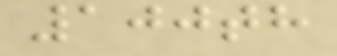100th
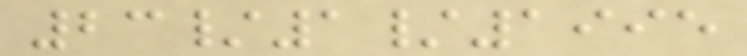23/1/1995
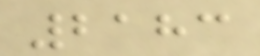2183
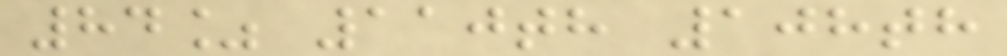84% 110th 108th
